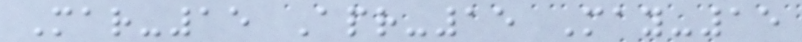Mar-15 Apr-15 May-15
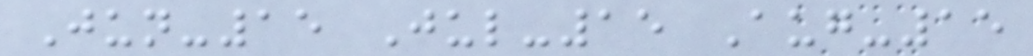Jun-15 Jul-15 Aug-15
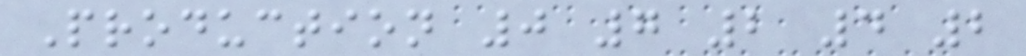Production 0 7 2 4 2
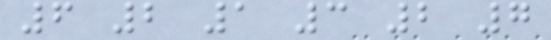6 2 1 3 2 7
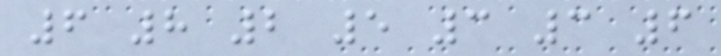6 8 2 5 3 3 6
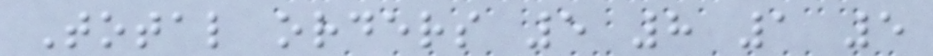Total orders 5 8 1 5
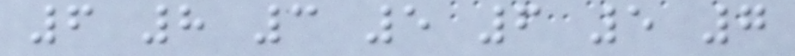6 8 3 5 6 5 7
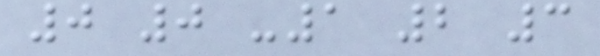0 0 -1 2 3
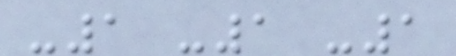-1 -1 -1
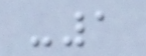-1
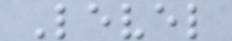Level
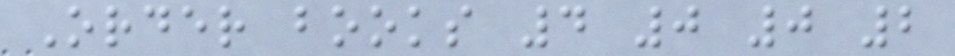Order books 4 0 0 2
